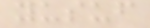yusuf
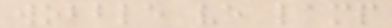wobble ve lamp
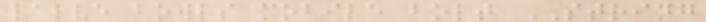valve bowls mobile bolt STRING
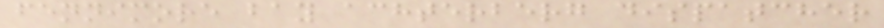fennimore bay achterberg dispatcher
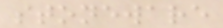stoneware
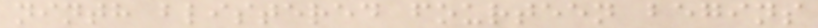ninth blistered fourteen begins
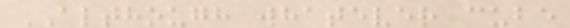ALTHOUGH whatever cube
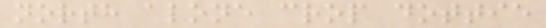north alone crop dottie
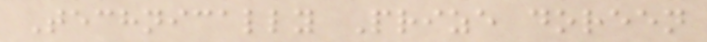Technically Prize doreen
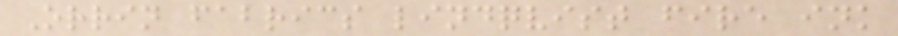Orrin fabrics lindqvist fire ink
